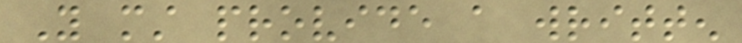You must provide a written
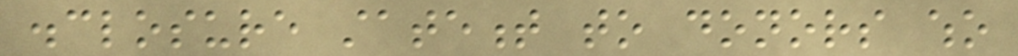disclosure statement to donors who
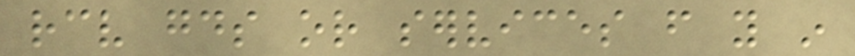receive goods or services from you in
